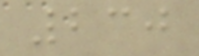230
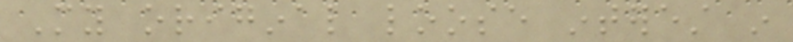My original loose interest in
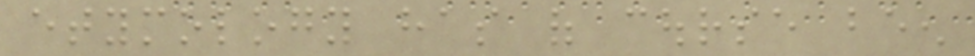etymology has of course been
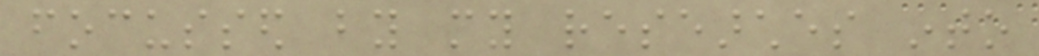focussed by my researches into
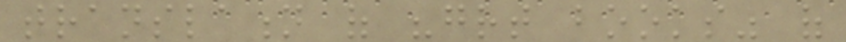translation of "great books" of
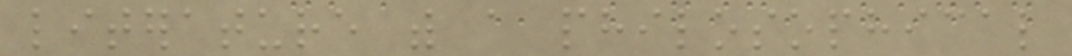literature with a philosophical
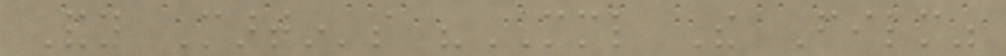Andy Martin's "MML The Film"
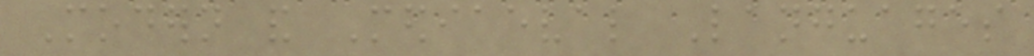Modern and Mediaeval Languages
